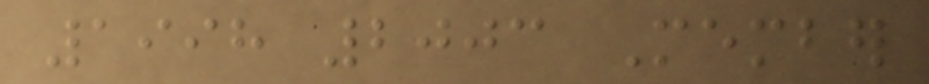1998 2003 Member
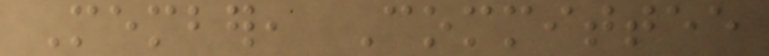Member, Committee
